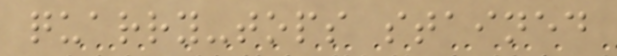quarry-tops stained
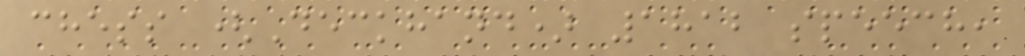chess (Deckhand) 1812 speech,
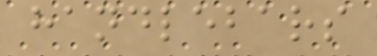handlebars
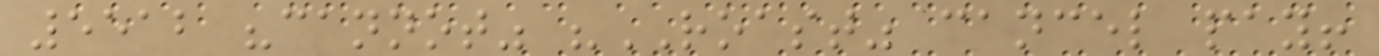5512 "cannot" "ROAST" cancel pay!
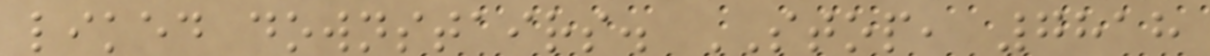liked downstairs. STOP, 7818
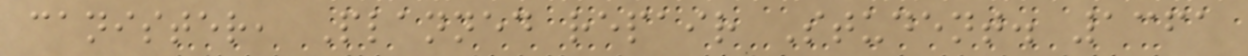canister, Planned repair Student. 1361
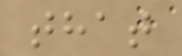that
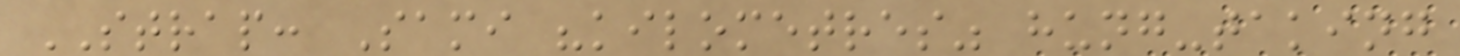STRAP: Sami "kilometres" hung-taking
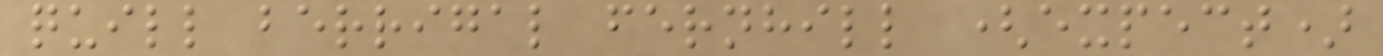quill berrigal fernhill (expect)
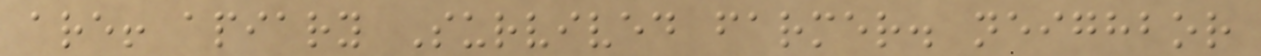are! apiary Survived farmer. neighbor
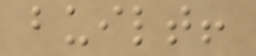built!
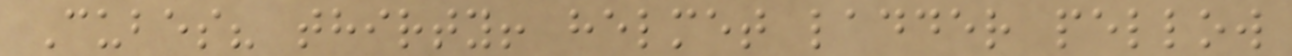Cubes? thirty! helmet ladder pellow
